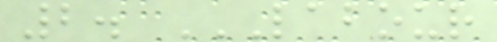2. LABOUR
